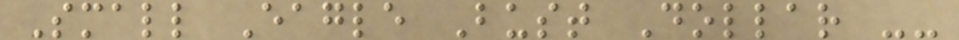Small Eagle Bust Dollar --
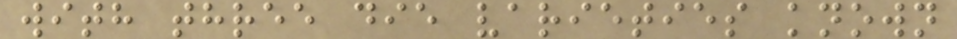with three die varieties known
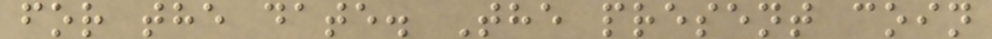for the date. The present coin
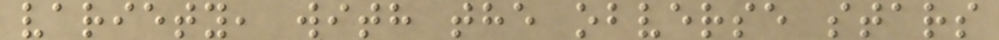variety, with the obverse stars
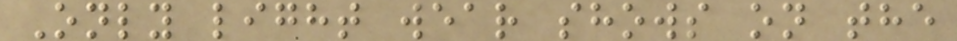Only light wear shows on the
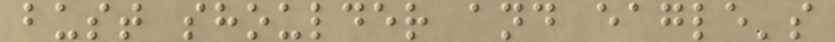bust shoulder and eagle's
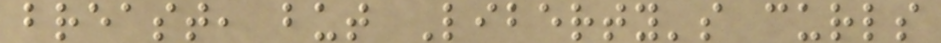breast, but Liberty's curls
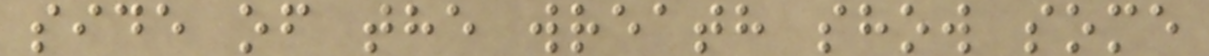side of the wreath show some
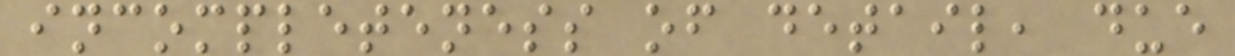incompleteness of detail, due
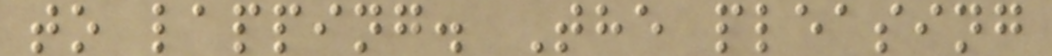to lapping. The pleasing
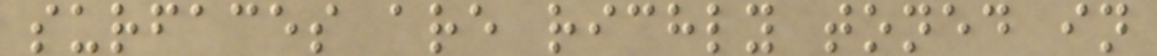surfaces are richly toned in
